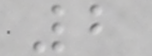2
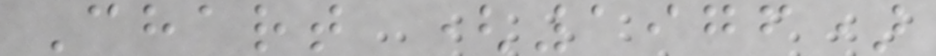Chart (1976)
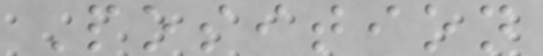Position
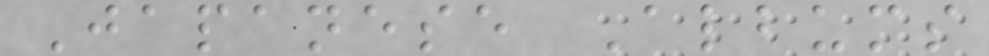Japanese Albums
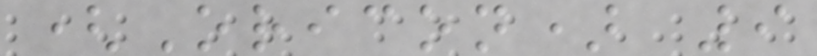(Oricon) 9
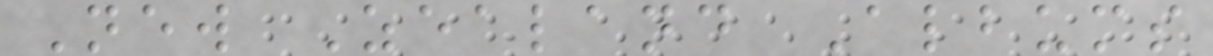New Zealand Albums
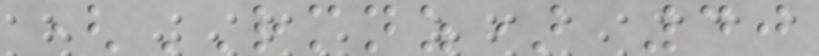(RMNZ) 40
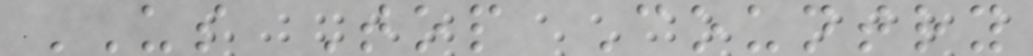US Top Country
